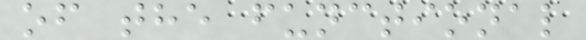of the functional
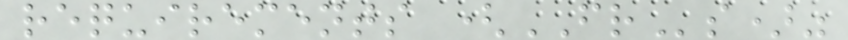requirements (FRs)"
